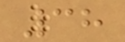38
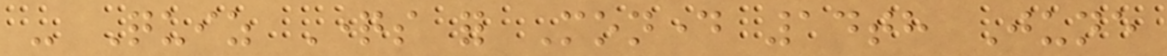- Quiz Questions for Monday 14th June
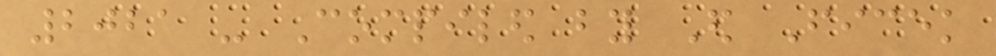2021 - Compiled by Ed Ficek
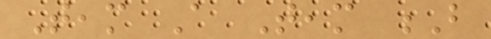Team A Team B
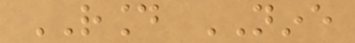ROUND NINE
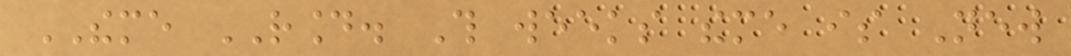THEME ROUND. This weeks theme is New
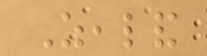Zealand
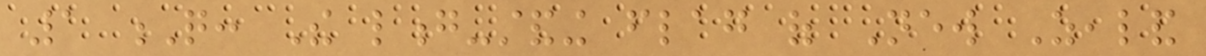1 Q: The long-standing flag of New Zealand
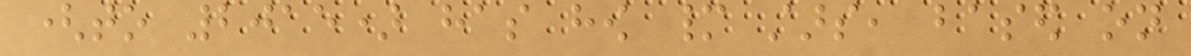(to 2015) has how many stars, based on
